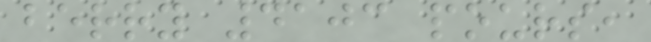berry 4103 pours,
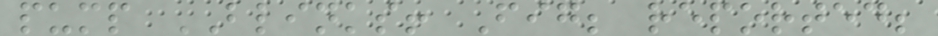pump BLINKS! Fig; reported;
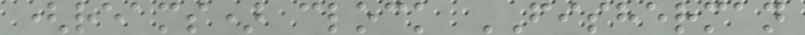(reams) clock FISHERMAN
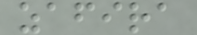zafira
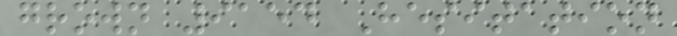grown 9154 Hesitation
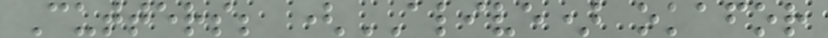Cutters; (ALIVE) okafor
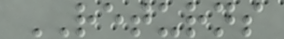RETURNS
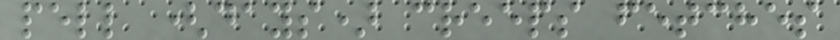pell (days) creeps fetches
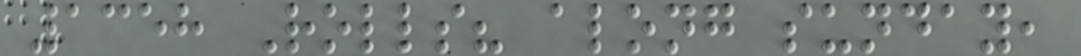1358 Rolls? along sunday,
